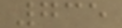735
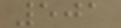501
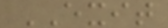EXIT
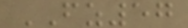FZ57
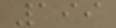199
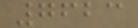7623
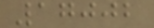17002
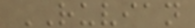RUVIAN
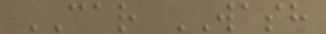CAR WASH
